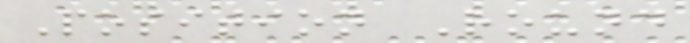Position Round
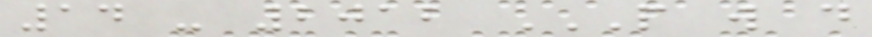14 - 2012 P W D
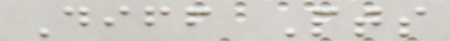Diff Pts
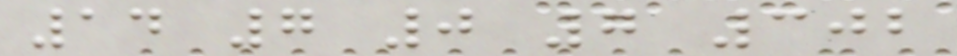14 7 0 7 302
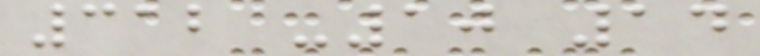312 -10 14
